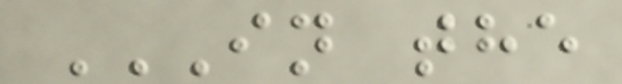IN THE
